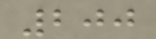200
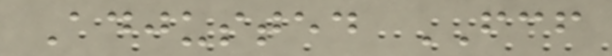Adjusted FCF
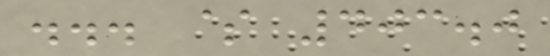... $ 403.0
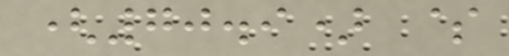(70.9) $
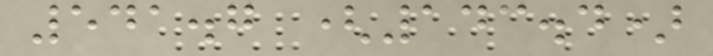541.7 (143.4)
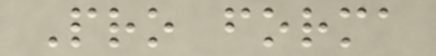Pro forma
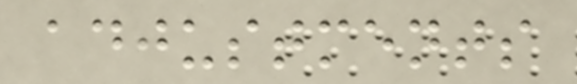adjustments
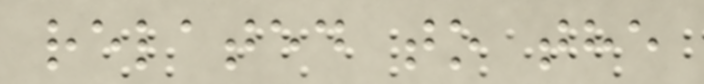related to the
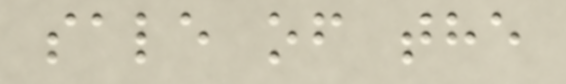sale of the
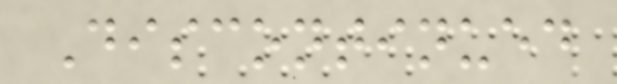Discontinued
